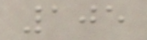105
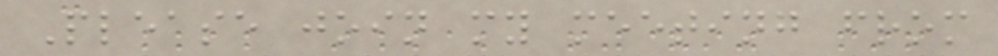Please join my meeting from
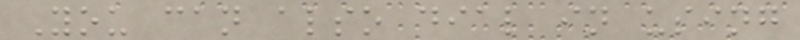You can also dial in using
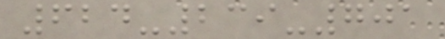624-239-701
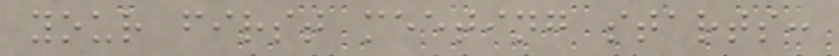your first meeting starts:
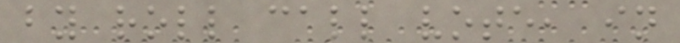by roll call vote, in
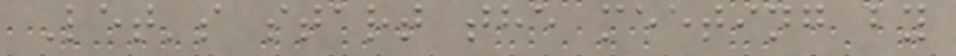Let's start the meeting by
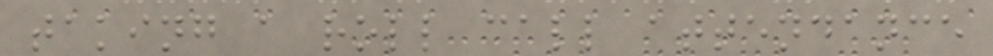taking a roll call attendance
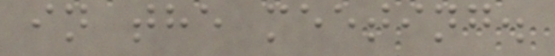in the meeting.
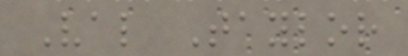Val Taylor
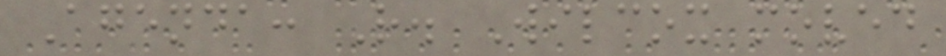Agenda: R. Wilcox moved
